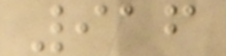916
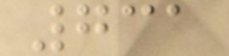731
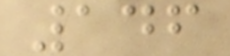146
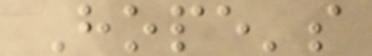Hope's
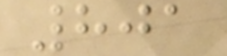801
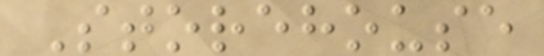Storehouse
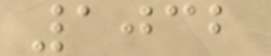1032
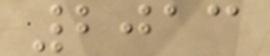2013
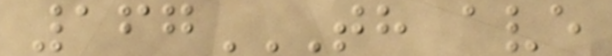167TH AVE
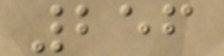256
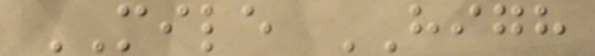MILE HIGH
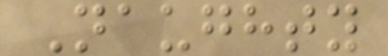Naughty
